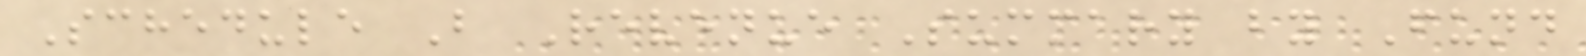Schedule B Revenue Summary by Fund
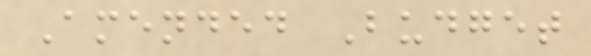Amended Budget
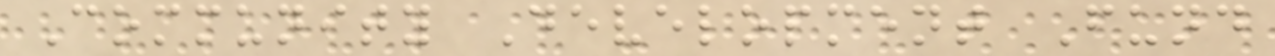Community Development Fund
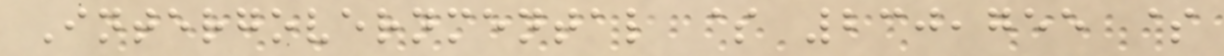Intergovernmental $ 230,755 $
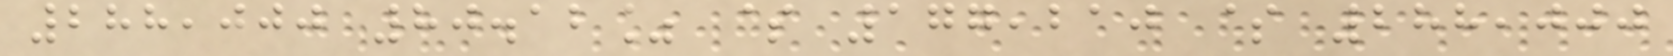288,000 80.12% $ 177,210 $ 288,000
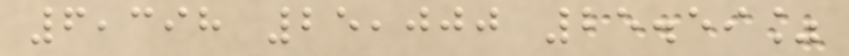6,398 25,000 25.59%
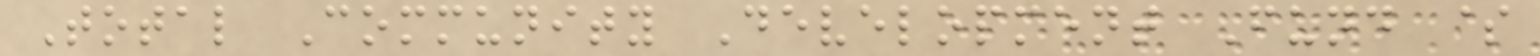Total Community Development Fund $
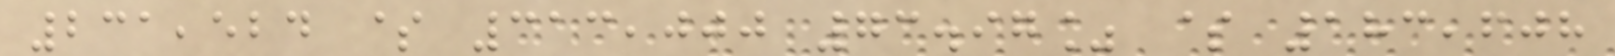231,524 $ 313,000 73.97% $ 183,608
